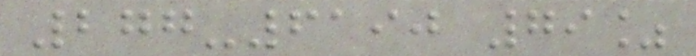277-6190 79%
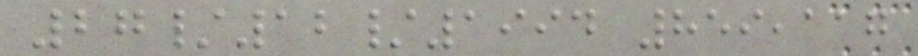27/12/1994 859,117
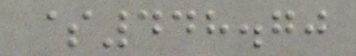$448.70
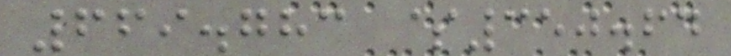669.783 $350.64
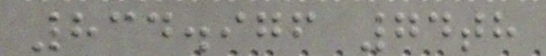834.976 74th
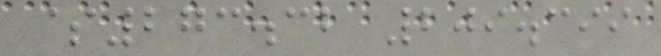$273.32 209.399
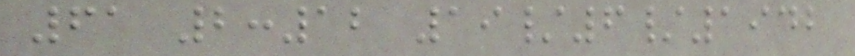61 2:12 19/6/1942
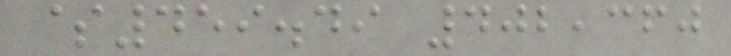$459.49 402,360
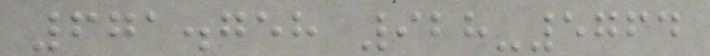671.758 928-5764
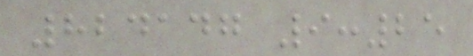824147 9:25
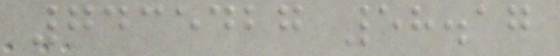7435427 58.17
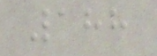188
